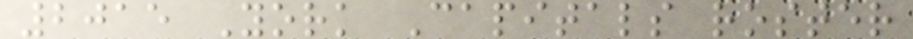2015 York Capitals roster
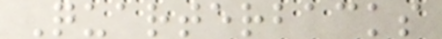Quarterbacks
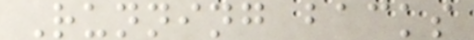Running backs
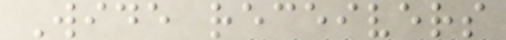Wide receivers
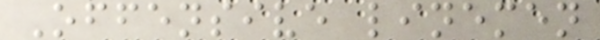Offensive linemen
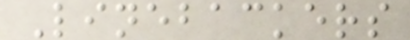Linebackers
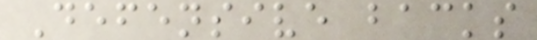Defensive backs
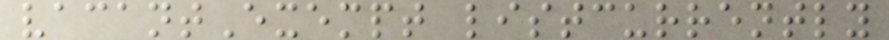vacantExempt listcurrently
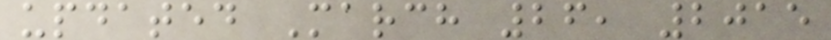updated March 26, 2015
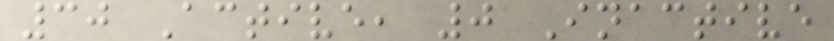30 Active, 0 Inactive
